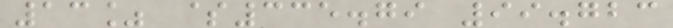13% $335.79 99.723
